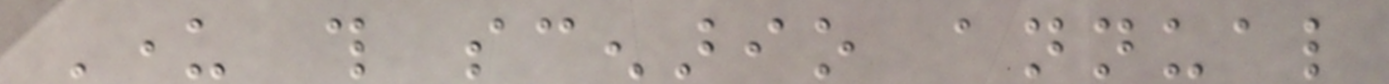Under this scenario annual
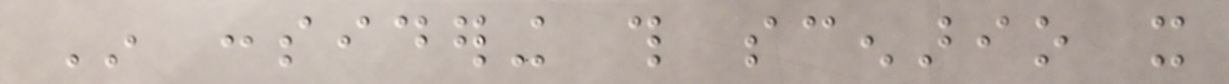In considering this scenario it
